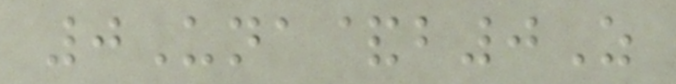0Una&b0Z
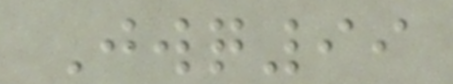Jwq99
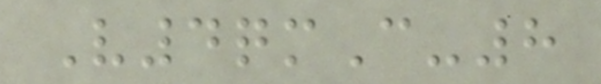V4qmC-8
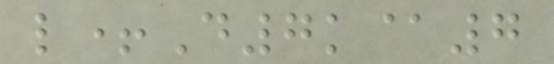l+D7k@7
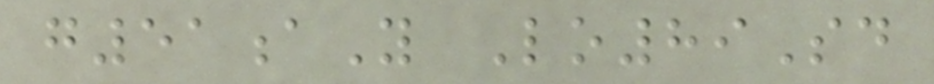g51aY Lo89Sd
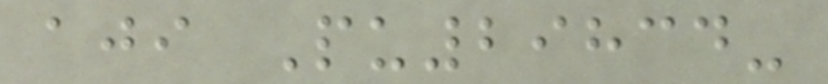aji Pu29834-
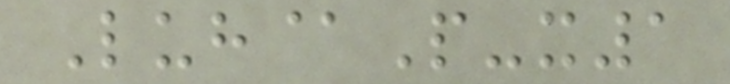Luh@P-x1
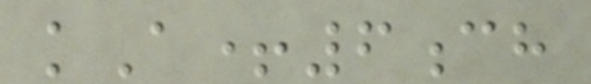kA+6ch
